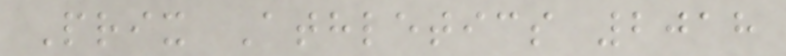Prix Athletics 2018
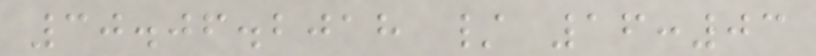30.06.2018 / 16:03
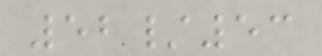52/53
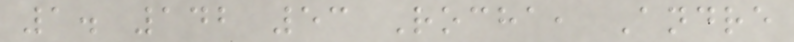1. 142 53 Rocha, Andre
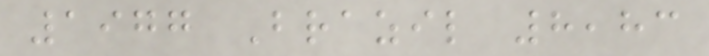1977 Brazil 8,83
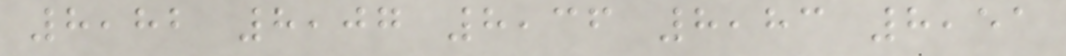8,82 8,07 8,36 8,83 8,51
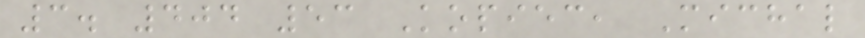3. 404 53 Kopiec, Michal
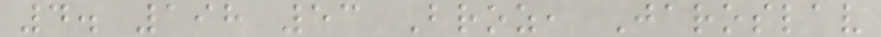4. 198 53 Broz, Jaroslav
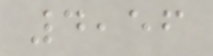4,56
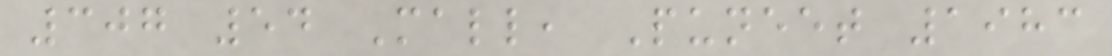307 54 Mall, Puneet 1983
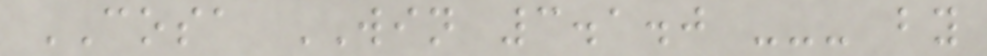COSA WIN 3.1.0 --- by
